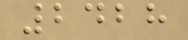2428
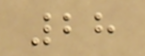28
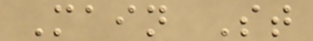Main St
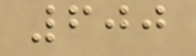600
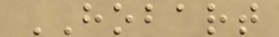HOBART
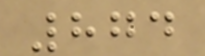874
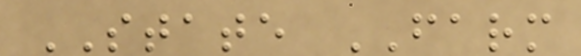STATE FARM
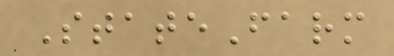StateFarm
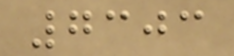7303
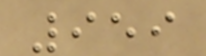959
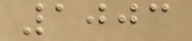1003
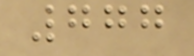777
